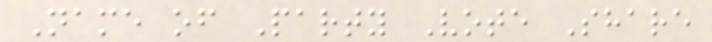Name of Party Vote Share
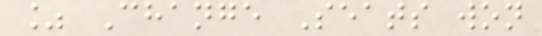% Change Seats won
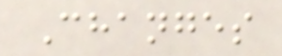Changes
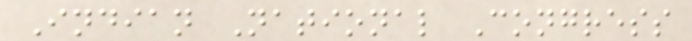Indian National Congress
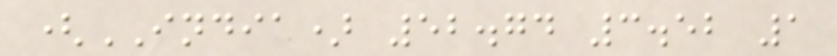(INDIA) 52.74 3.52 1
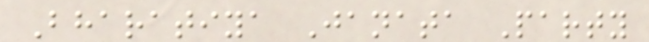Bharatiya Janata Party
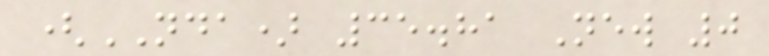(NDA) 35.81 New 0
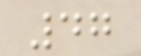47
